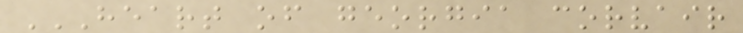HEART OF GEORGIA CORVAIR
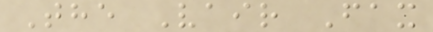The Vair Fax
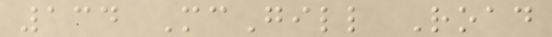134 McGill Road
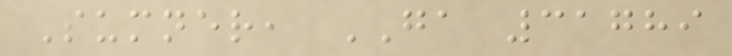Sumner, GA 31789
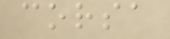corsa
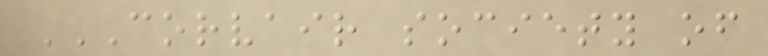CORVAIR SOCIETY OF
